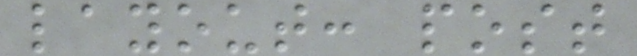layout: post
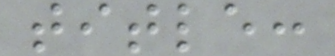title:
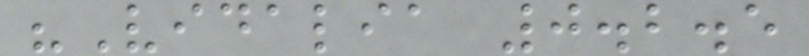"Vidalia 0.2.5
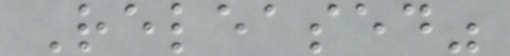Released"
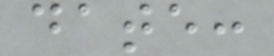date:
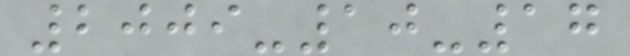2009-10-17
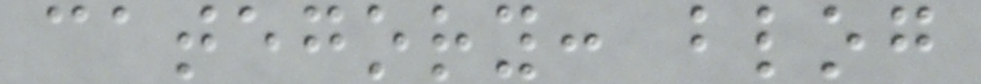category: blog
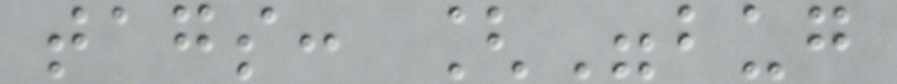tags: ["bug
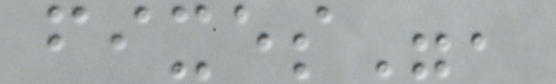fixes",
